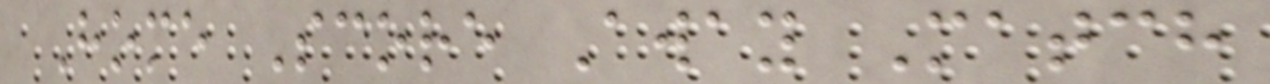Home Score Away Match
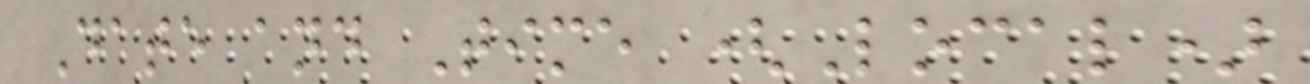Date and Time (Local)
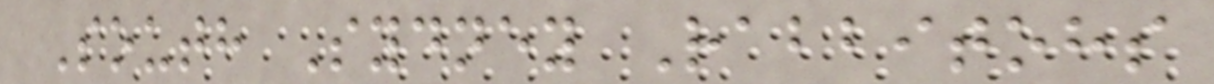South Sydney Rabbitohs
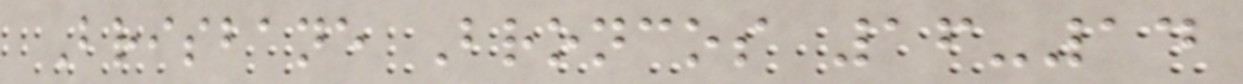Brisbane Broncos 16-14
